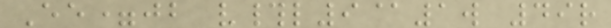Ee=jb v#l9@1w 49r
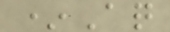*Aq
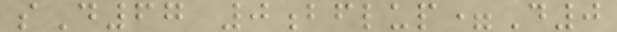sD67 0bflup=D0
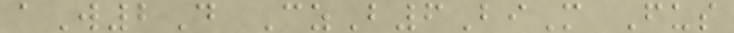aW2D CzB6BiM Fus
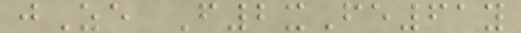jZe F2xFe61y
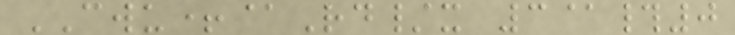CWU+@Rd/x 3@#0
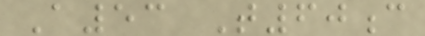A53 T60c
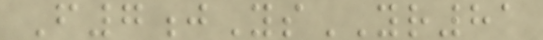F7jYsYR81
